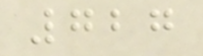727
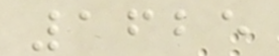1625
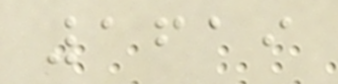1619
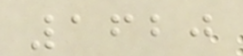1620
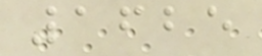1625
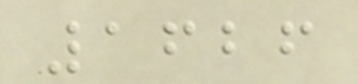1626
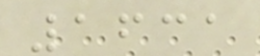1631
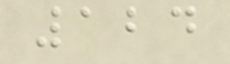124
